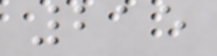215
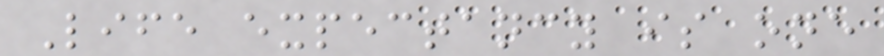Life expectancy is one
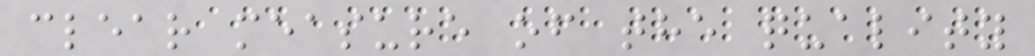clear measure of the quality
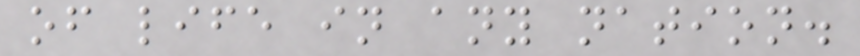of life in any nation.
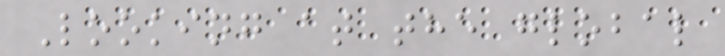Looking at the global
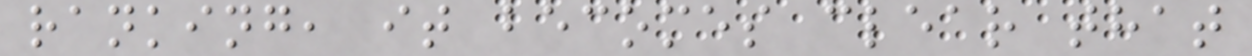ranking, it becomes clear that
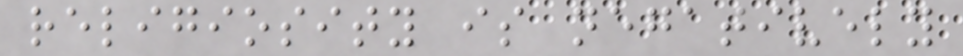religiosity is negatively
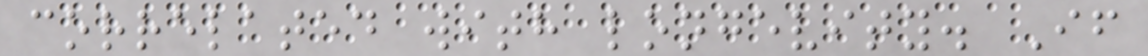correlated with longevity. If
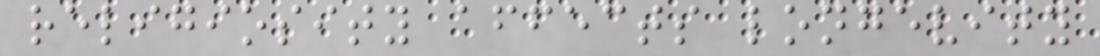religiosity affects longevity
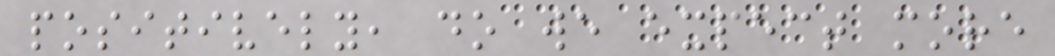positively, do we expect more
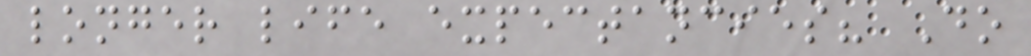longer life expectancies? Do
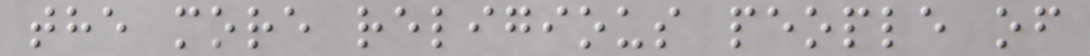the more religious people of
